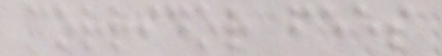corridor fees
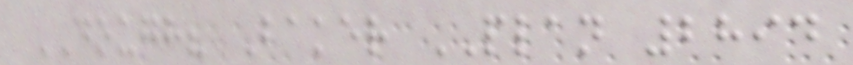DOUGH? Baker PLAN 2894
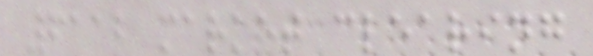6112 market clearing
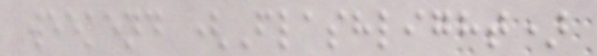weekend (Flashlight)
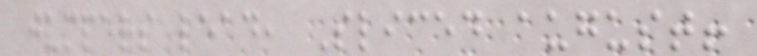jumpers lead, Sliced august!
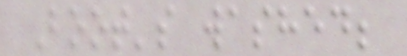Boot's washed;
